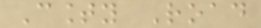County Road
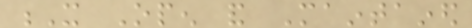X Open and Maintained
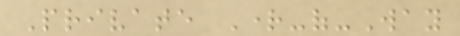Private Right-of-Way
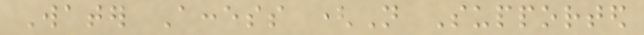Water Access (Not Supported
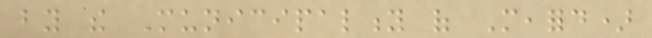by the Municipality of Meaford)
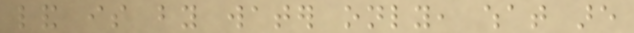land is by water only, what are
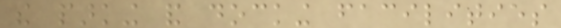the parking and docking facilities
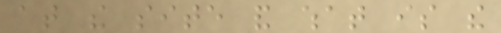at the site and what is the
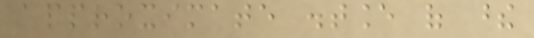approximate distance of these
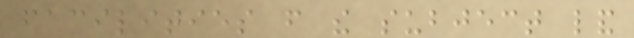facilities from the subject land
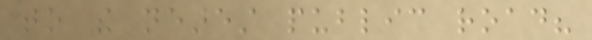to the nearest public road?
